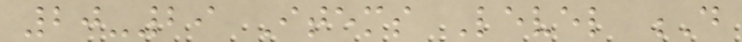20-29 Items Level D
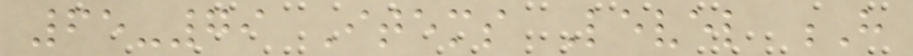65-79 Items Level H
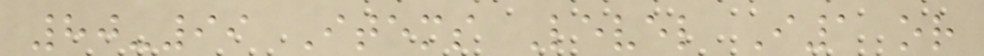80-99 Items Level I1 or
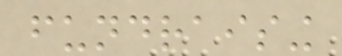fundraising
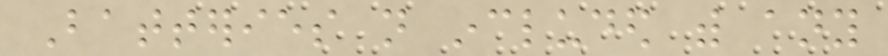Batteries not included with any
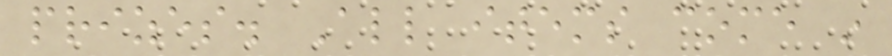prizes. All items come in
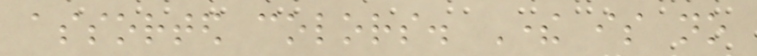assorted colors. There is no
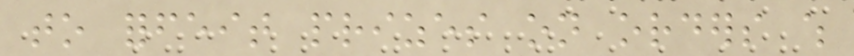to forfeit prizes on orders which
